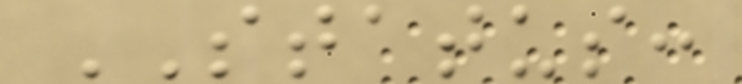STATUS:
